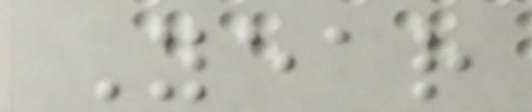Year
